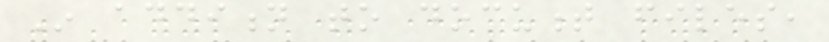In addition to document files,
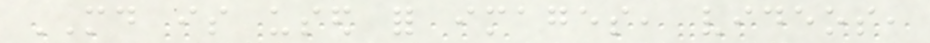MD is used for images, videos,
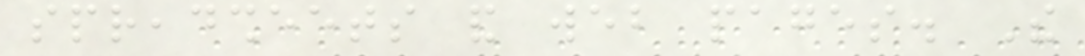spreadsheets and web pages. The
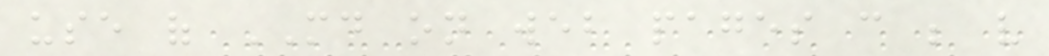use of MD on web pages can be very
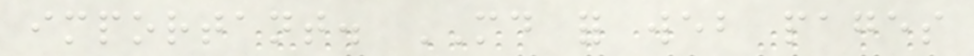important. MD for web pages
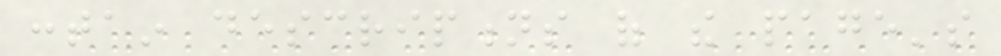contain descriptions of the page's
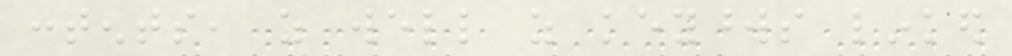contents, as well as keywords linked
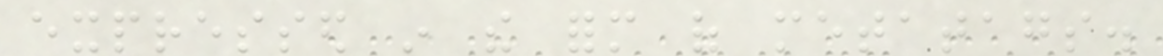expressed in the form of metatags.
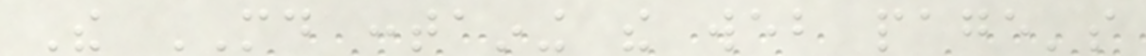The MD containing the web page's
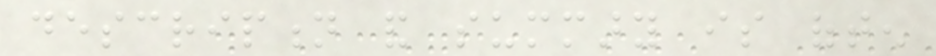description and summary is often
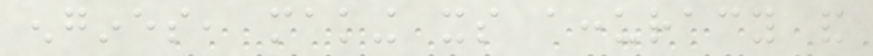engines, making its accuracy and
